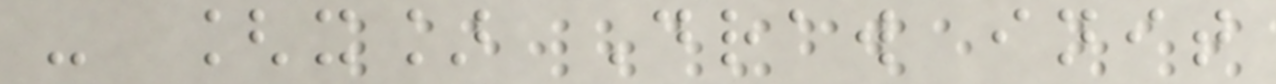- [x] Draw init
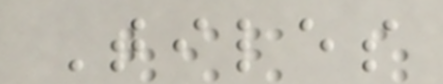Tiles
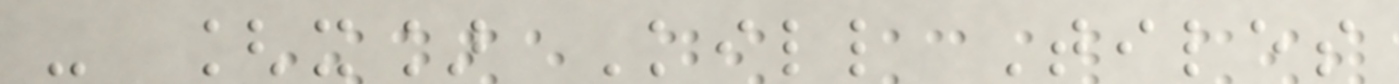- [x] Kill Tiles
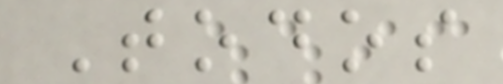Todos
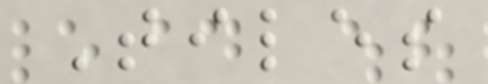Tiles
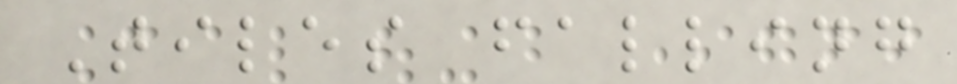Tiles falling
